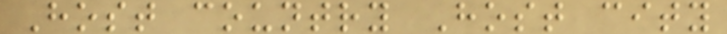Host country Host city
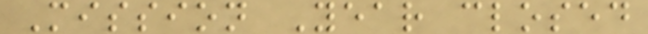Mission Year closed
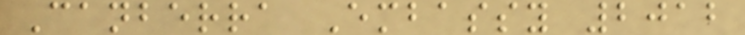Canberra Embassy 2012
